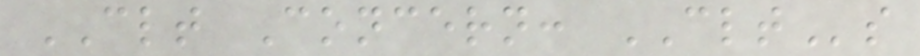CLT Concern: CLTs
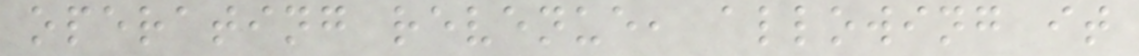operating revenue, allowing it
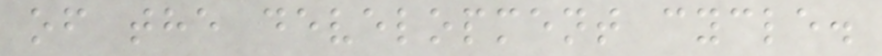of the development cycle.
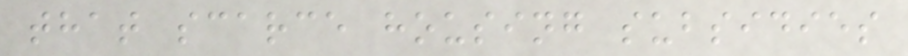that scarce housing subsidies
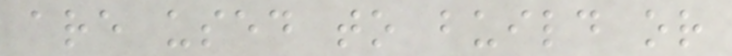are used to build or
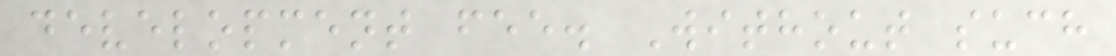development fee. Without such
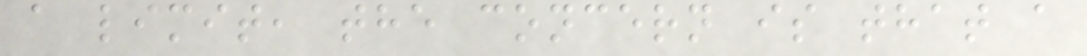a limit, the concern is that a
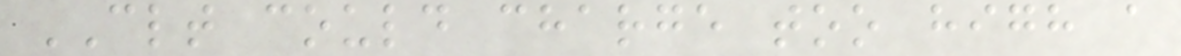CLT could charge too high a
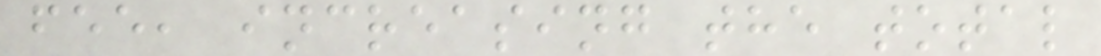fee, increasing the total
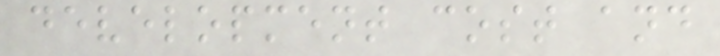development cost and
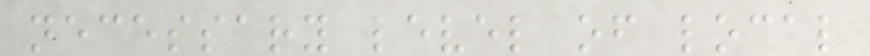necessary level of local
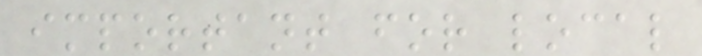important for local
